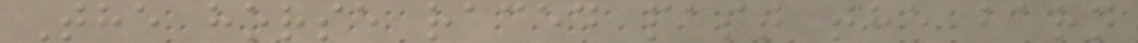The horse raced past the barn
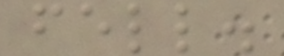fell.
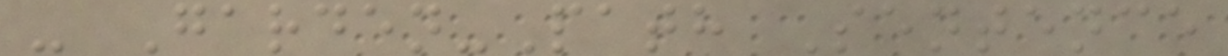- Garden-Path Sentence
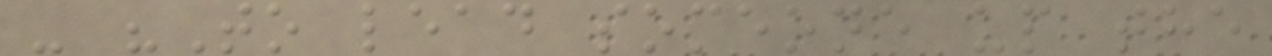- "To lead someone up the
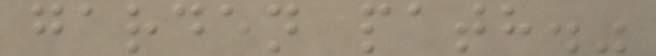garden path."
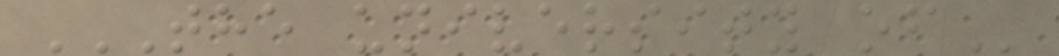THE UNIVERSITY OF
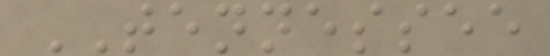TENNESSEE
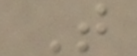T
